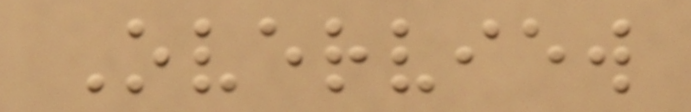Overview
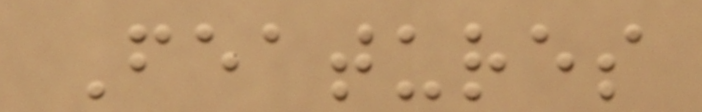Features
